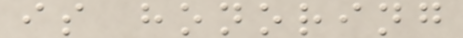is honoring
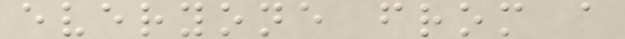everyone from a
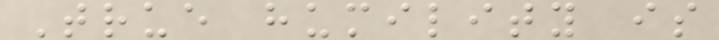True humility is
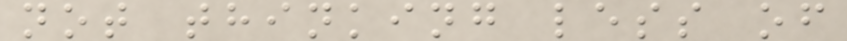not thinking less of
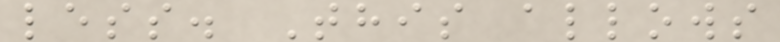less. This allows
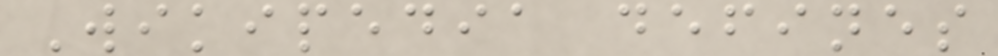Wikipedia defines
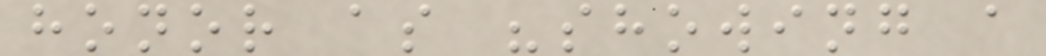honor as "showing a
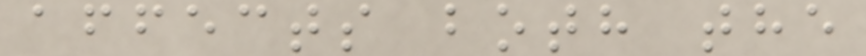affects both the
